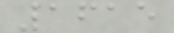1615
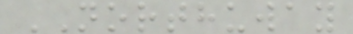NORTHUWAY
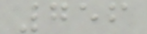756
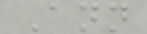Ann
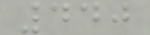440
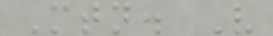Mtn. V
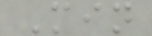Min
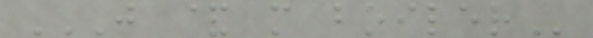J & M BOILER
